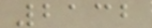2132
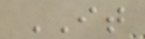IT
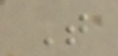T
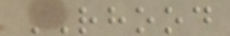RHOOD
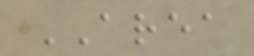AREA
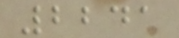2241
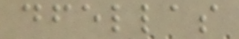dfellas
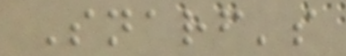Snarf's
